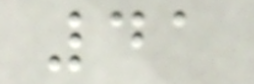41
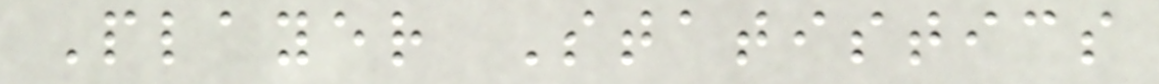Player Statistics
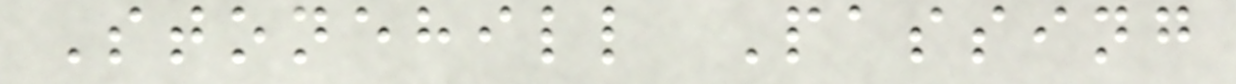Stonehill Passing
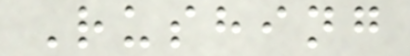Rushing
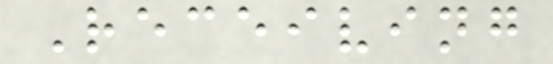Receiving
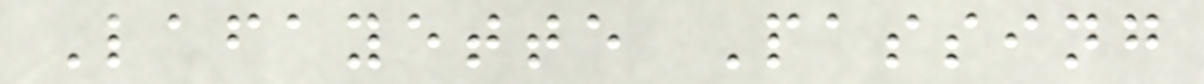Lafayette Passing
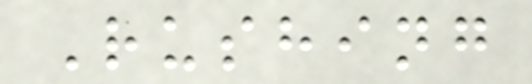Rushing
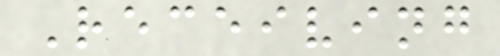Receiving
